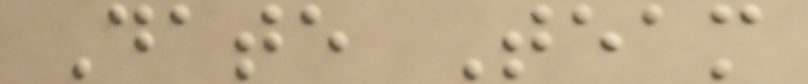Date Team
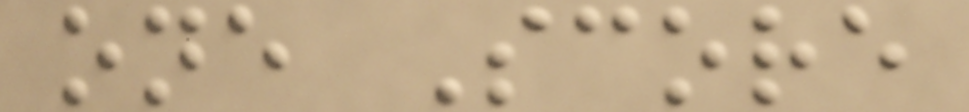one Score
